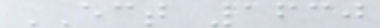ECT 1630
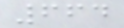664
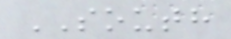SOUTH
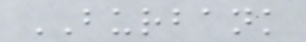BURBANK
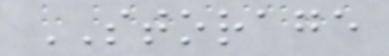STORAGE
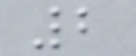2
